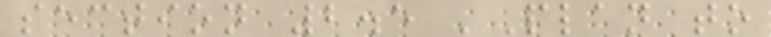section 2.5 'Plan to
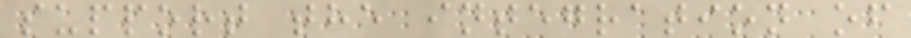support the integration of
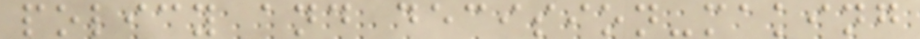policy and decision-making
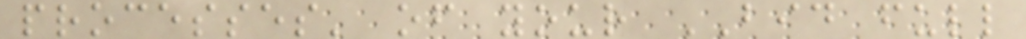processes' of your BID full
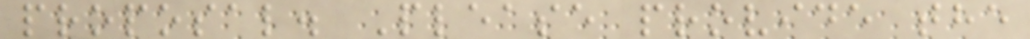proposal. Please provide the
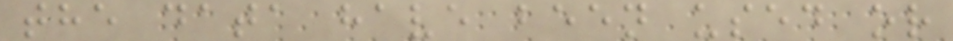the data have been used or
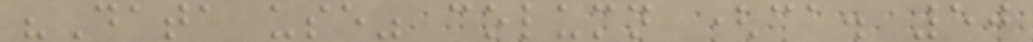"Data use" column (ca. 50
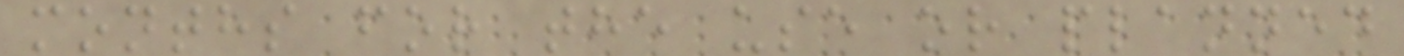months for the use or planned
